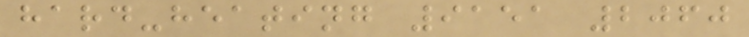hard-heating 9151 2060
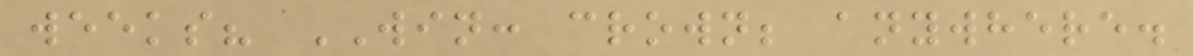weeks? WIN: crown; anywhere.
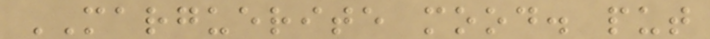MARGUERITE mood. put
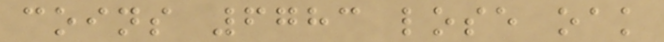coins 6783 lose oak
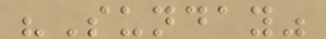"Sunday"
